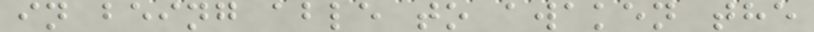in being able to awaken the
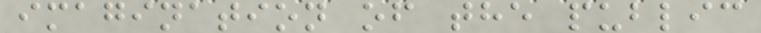imagination of the public
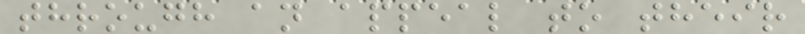through an appeal to their
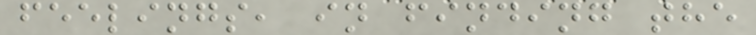feelings, in finding the
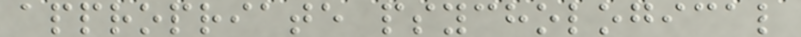appropriate psychological
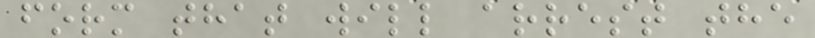form that will arrest the
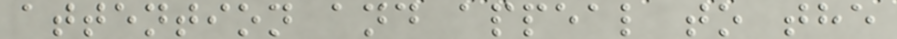attention and appeal to the
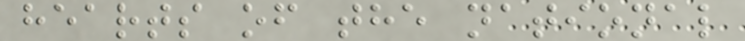hearts of the national
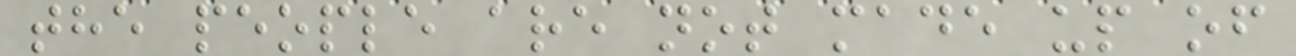the people are not made up of
